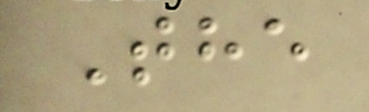The
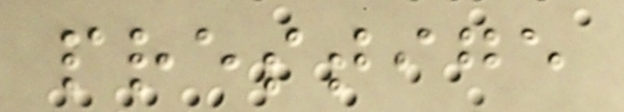prestige
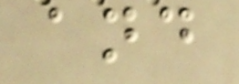and
